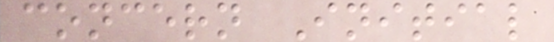concern Initial
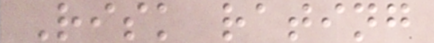Risk rating
